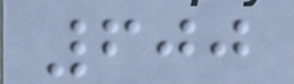600
